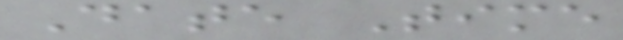Date Time
